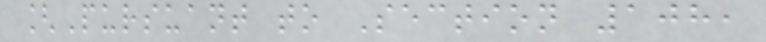[Pursuant to Section 108,
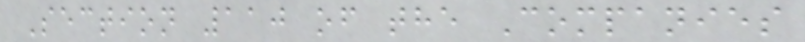Section 110 of the Companies
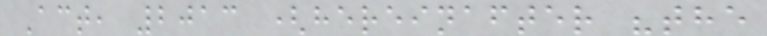Act, 2013 (hereinafter "the
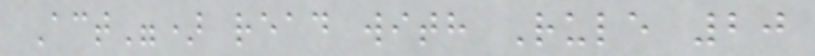Act") read with Rule 20
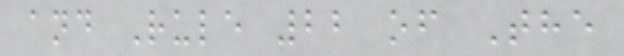and Rule 22 of The
